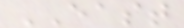EAST
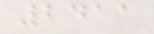2411
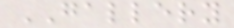GALLERY
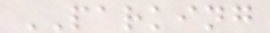PARKING
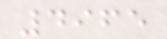4965
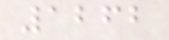1262
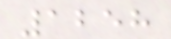1258
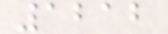1212
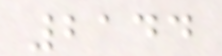2144
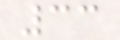33
